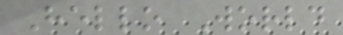Hello World
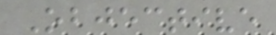Objective
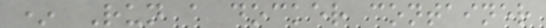* Run a docker container
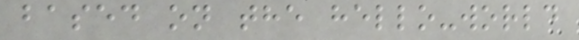based on the hello-world
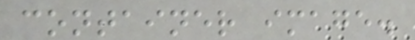container image.
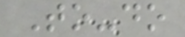To-do
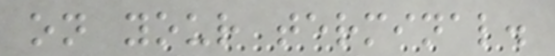on your terminal.
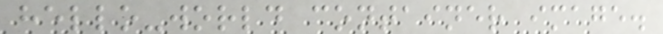hello-world container image.
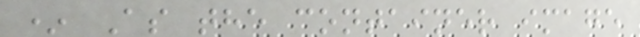* As the container image
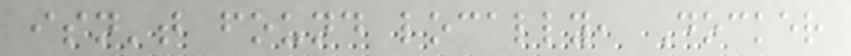isn't found locally, Docker
